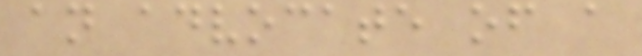an advocate of a
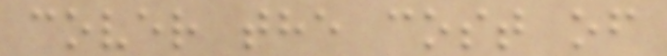cover the cost of
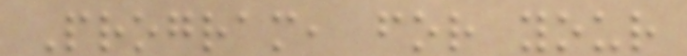Program, for your
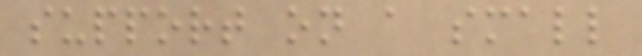support on a small
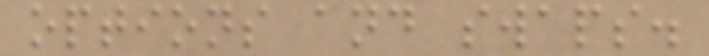options and swaps.
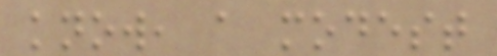know, a modest
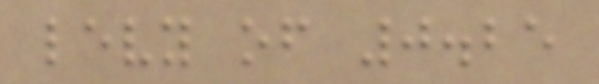levy of 0.25
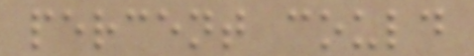percent could
